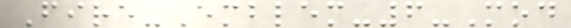Fire-Emblem-6-Mod
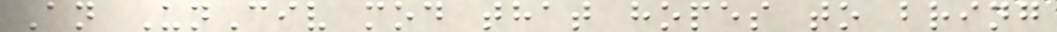An UnCiv mod that hopes to bring
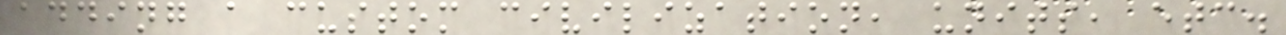adding a custom civilization, units, etc.
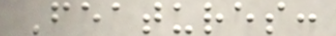Features:
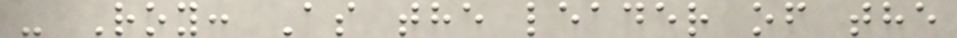- Roy: As the leader of the
